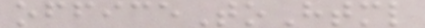officeToHtml
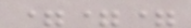===
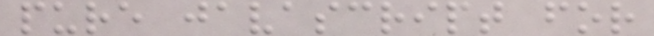pure javascript for
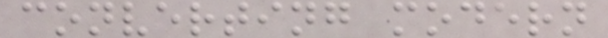converting modern
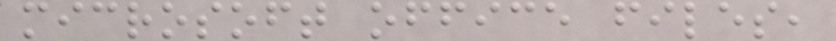microsoft office files,
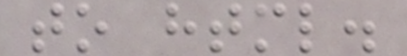to html.
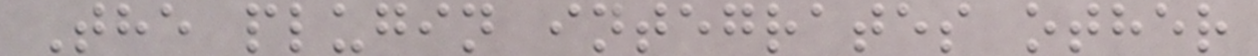The plugin integrates other
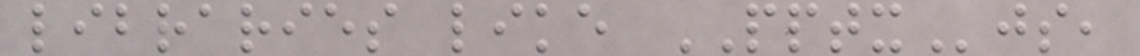libraries like PPTXjs,
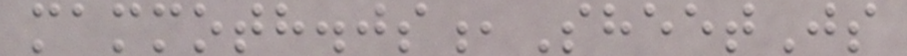mammoth.js,SheetJs
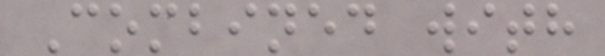Combined with
